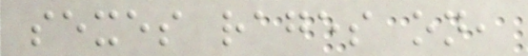sexes rages on,
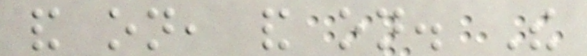and on, and on. The
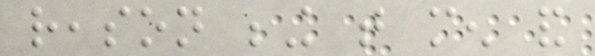reason being that men and
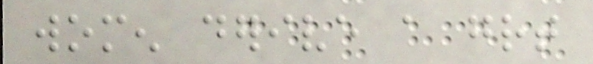women derive a great
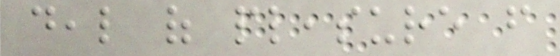deal of pleasure from
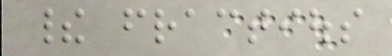their fractious
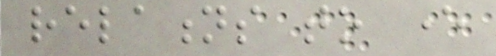relations to ever
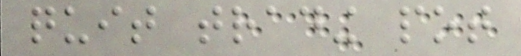quit trading pot
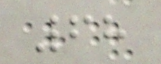68
